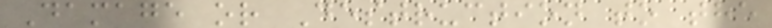Damage or Destruction to the
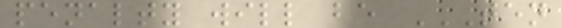penalty will be TEN
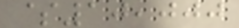$10,000
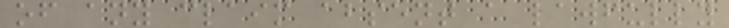of any claim absent a lawfully
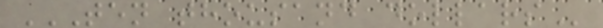TEN THOUSAND DOLLARS
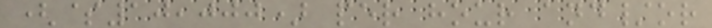($10,000) per hour and/or
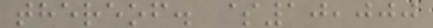thereof. $10,000
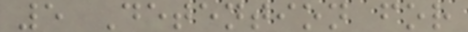5 Detention for
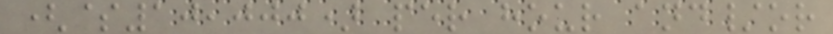($10,000) per hour and/or
